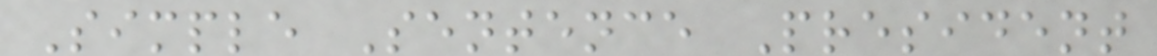Simple Sentence President
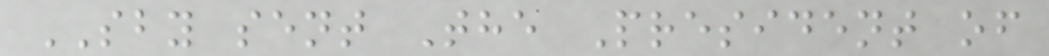SBY sent The President of
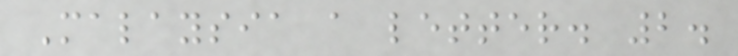Malaysia a letter. 2.
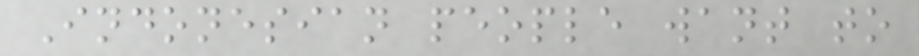Indonesian people want to
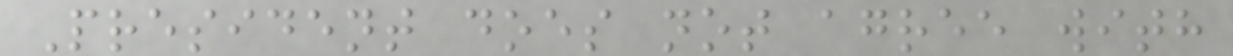President does not agree with
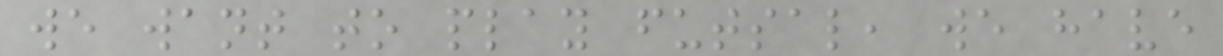we want to play futsal, we have
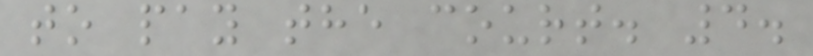to pay the court. 4.
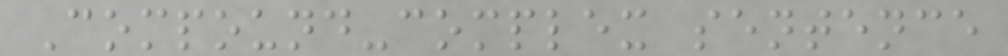Compound-complex sentence
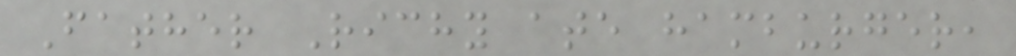Father Richy ate hamburger,
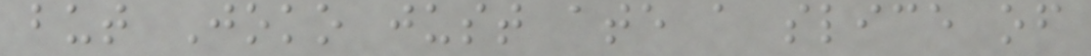but Joko just ate a slice of
